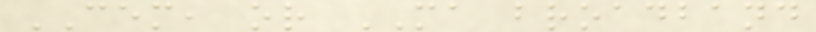CEM, or MA broadband
